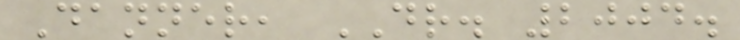Danner, DR. 2004.
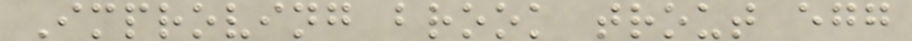Improving brook trout egg
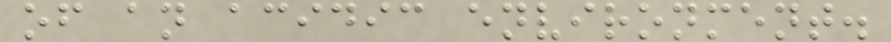of an acidic environment.
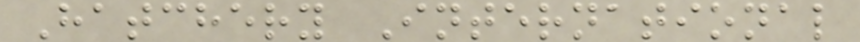Hatchery International
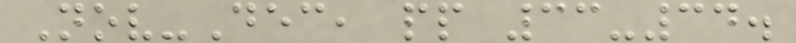Nov-Dec, pp 33-34.
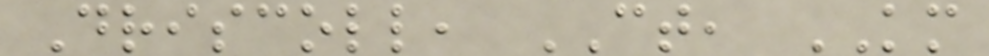Driscoll, CT, KM
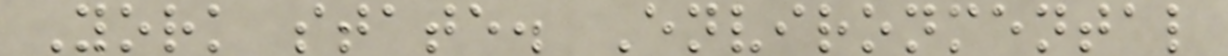York state. Environmental
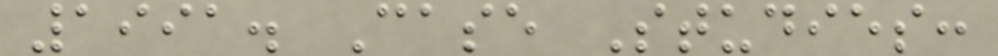1991. Case Studies:
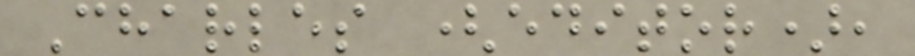Charles (editor),
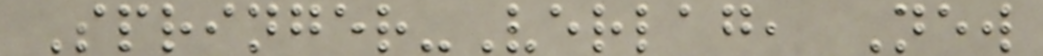Springer-Verlag, New
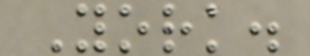York.
